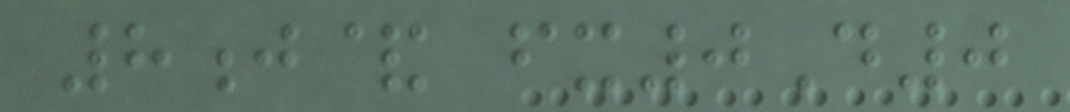8j& fx0D0
